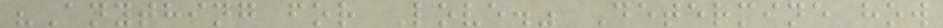"Anything for Love." Determine how
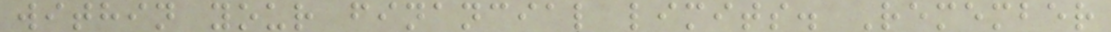within your financial limits. Remember
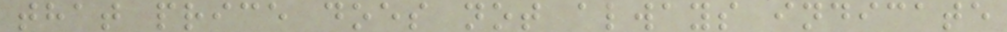that price does not always indicate
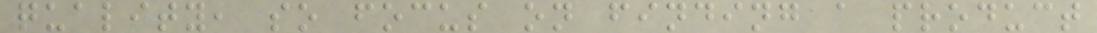quality, so focus on finding a product
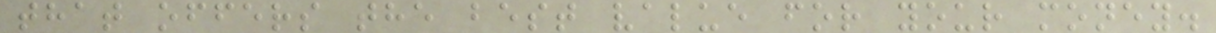that offers the best value for your money.
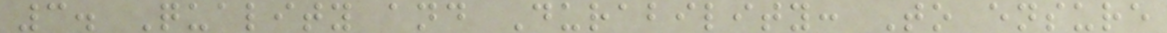3. Quality and Durability: To ensure
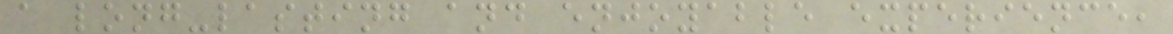a long-lasting and enjoyable experience,
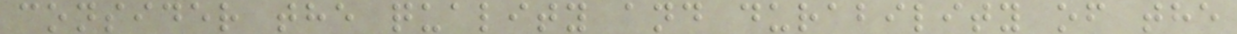consider the quality and durability of the
